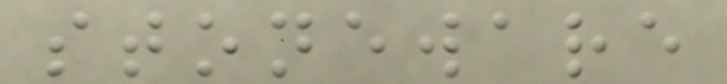stoneware
